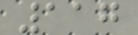117
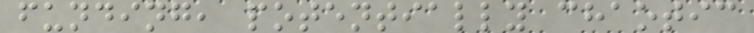funding, potentially chaotic
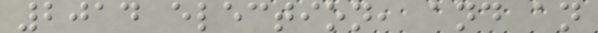2014 election, and an
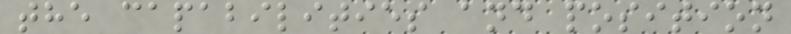the capabilities and position
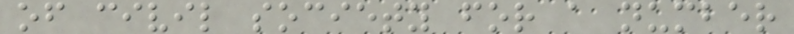of civil society for a number
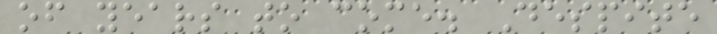of years to come. Despite
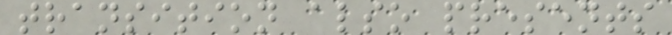transition also presents
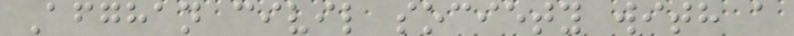Afghan civil society with a
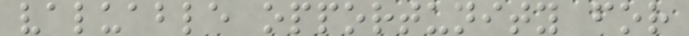valuable opportunity for
